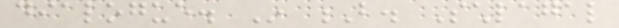dialogue. In B. Schlagal
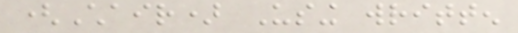(Chair) Using written
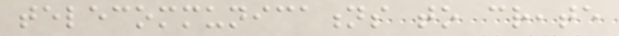telecommunications to create
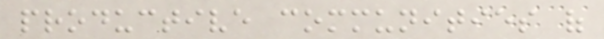productive communities of
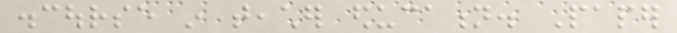discourse in teacher education. Paper
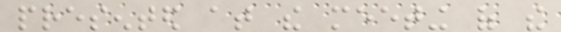presented at the meeting of the
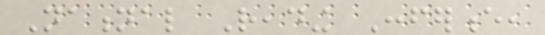National Reading Conference,
